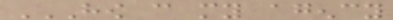HOW CAN MY AGENCY
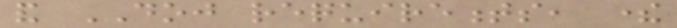and DOJ requirements, there
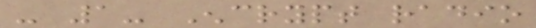- 1- Encrypt radio
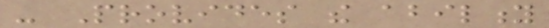- Provides the ability
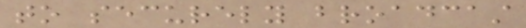to securely broadcast
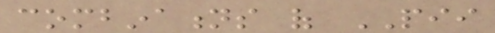combinations of PII
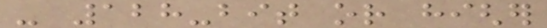- 128-bit or higher
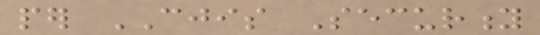per CJIS Security
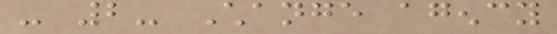- 2- Change agency
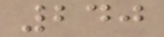240
